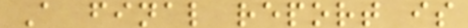A final report is
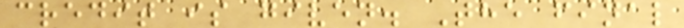credit is given. The final
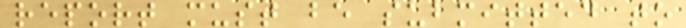report must be submitted to
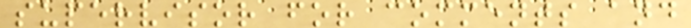supervisor for comments and
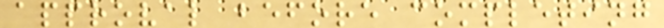approval before completing
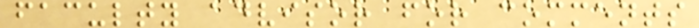faculty advisor for comments
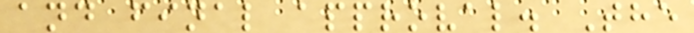and final approval. The
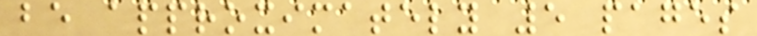be approximately 5 pages
